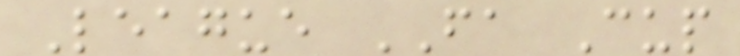League FA Cup
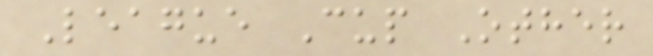League Cup Other
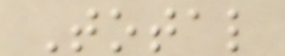Total
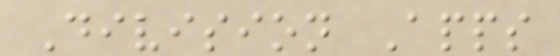Division Apps
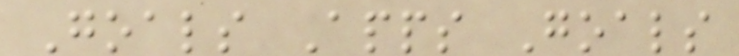Goals Apps Goals
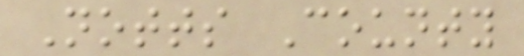Notts County
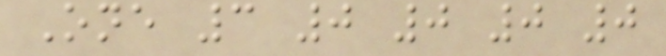One 3 0 0 0 0
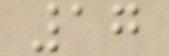17
